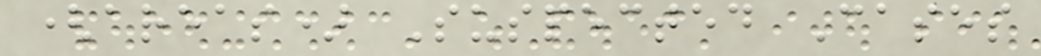(areas) Suspected Cases
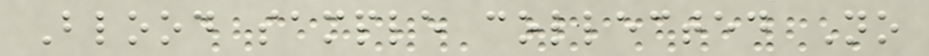Blood sample collected No
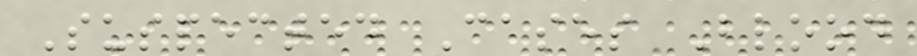Suspected Cases Blood
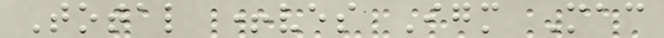Total +ves Igm Mac
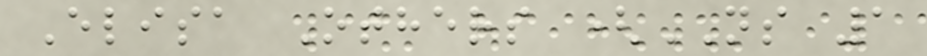Elisa Others (NS 1
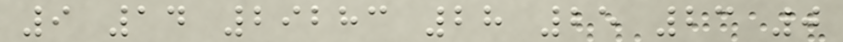9 14 29283 28 25 23 0
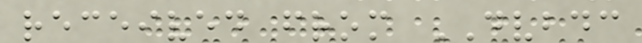received from DVBDC
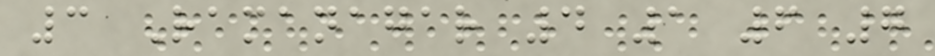3 Ramanagar 4 1 6 7
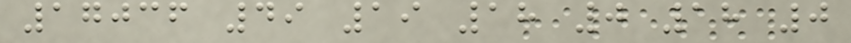17036 49 19 18 0 18 0
